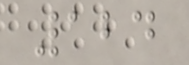124
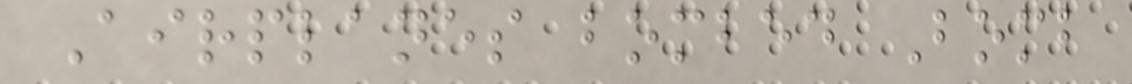Airplanes bombed Bomb
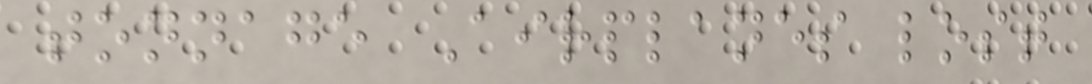tonnage Airplanes lost
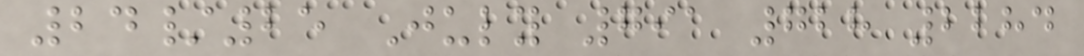24/25 July 791 728 2284
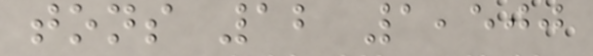tons 12 1,500
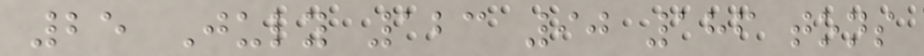25 July 123 90 186 tons
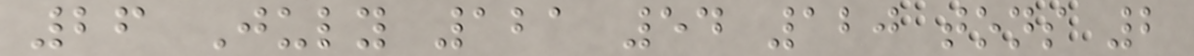26 July 121 54 120 tons 2
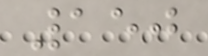150
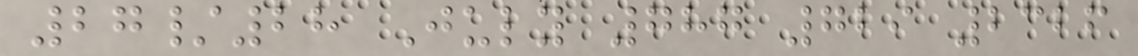27/28 July 787 729 2326
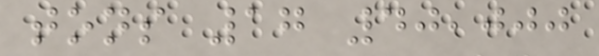tons 17 40,000
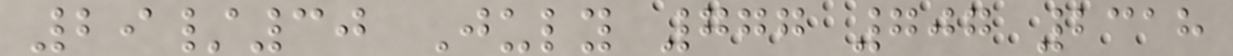29/30 July 777 707 2318
